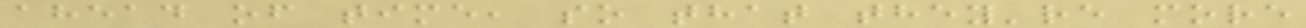ahead of time, so that they're more
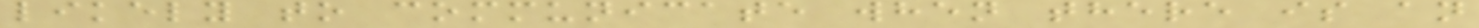likely to communicate when there is an
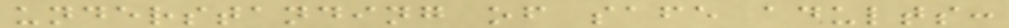understanding of safe adults:
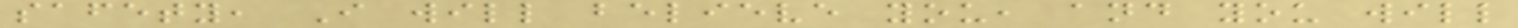safety, I will believe you, and you will
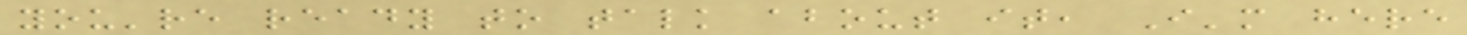you're ready to talk about it, I'm here
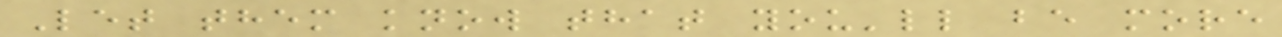Let them know that you'll be more
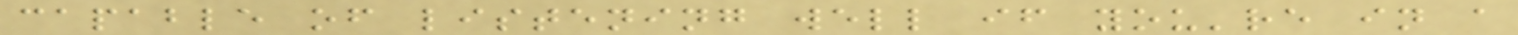capable of listening well if you're in a
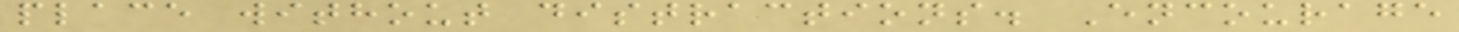place without distractions. Encourage
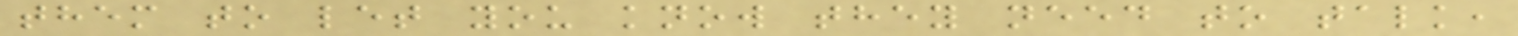them to let you know they need to talk,
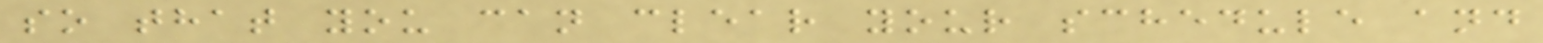so that you can clear your schedule and
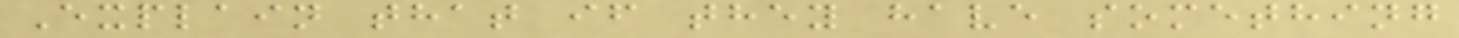Explain that if they have something
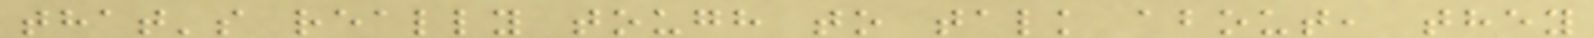that's really tough to talk about, they
